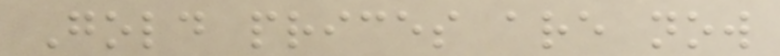Gold prices are now
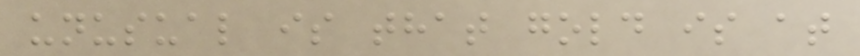unusual is that gold is at
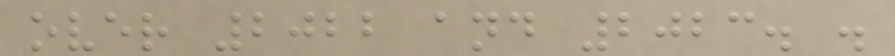over 2022 and 2023. .
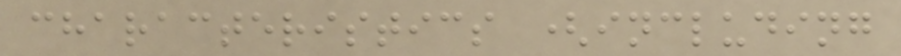characteristics (including
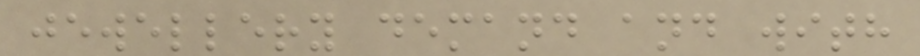jewellery demand and with
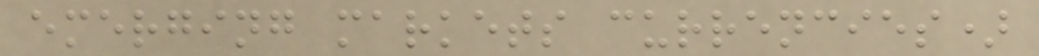emerging markets currencies)
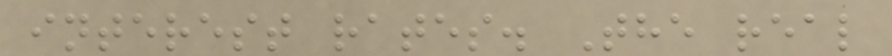interest rates. The real
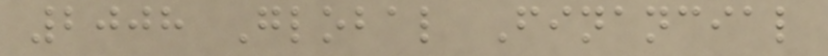2008 Global Financial
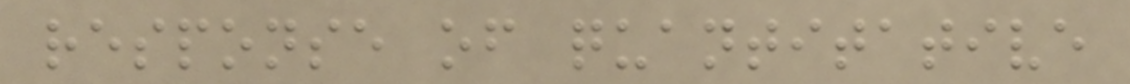response of quantitative
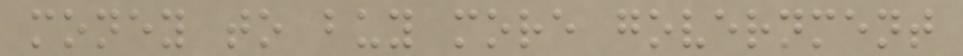money to buy more government
